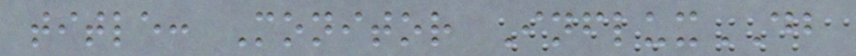title: Monitor InfluxDB
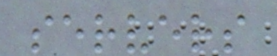servers
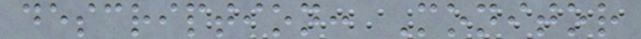description: Monitor
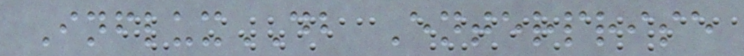InfluxDB Enterprise
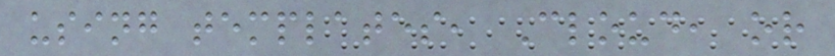using templates, Cloud, or
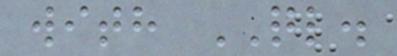with QL.
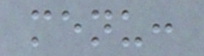menu:
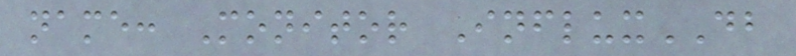name: Monitor InfluxDB
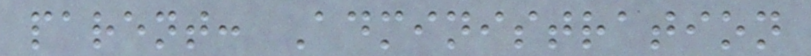parent: Administration
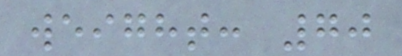weight: 70
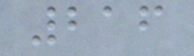216
